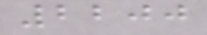2200
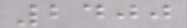2400
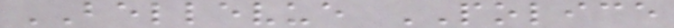BELLEVUE POLICE
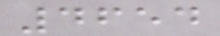4654
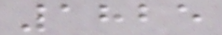1825
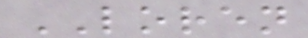LOREN
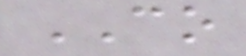CO
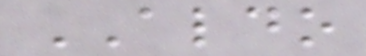ALDO
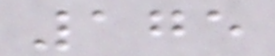175
